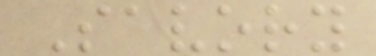Savory
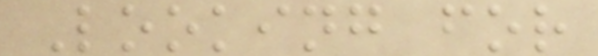Looking for
